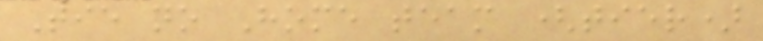Tie no Home team (tier)
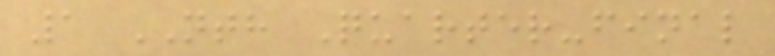1 NTH Quarter-final
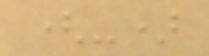(-)
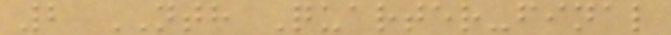2 NTH Quarter-final
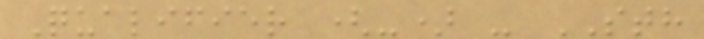Qualifier (-) - STH
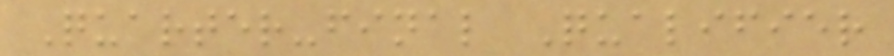Quarter-final Qualifier
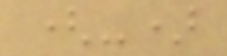(-)
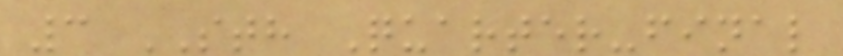3 STH Quarter-final
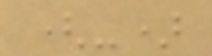(-)
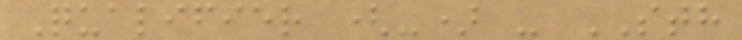Qualifier (-) - STH
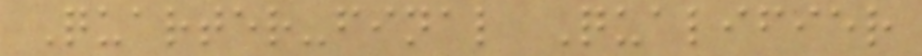Quarter-final Qualifier
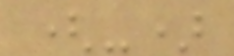(-)
